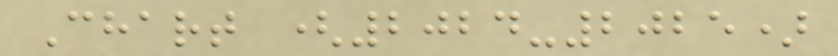Chart (2024-2025)
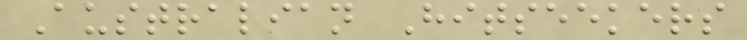Australian Hitseekers
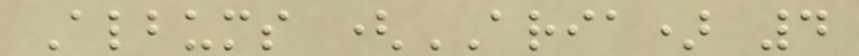Albums (ARIA) 4
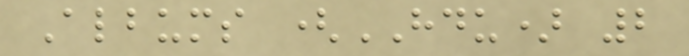Albums (HDU) 2
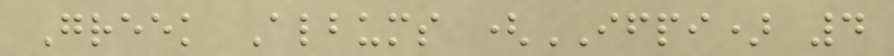Greek Albums (IFPI) 4
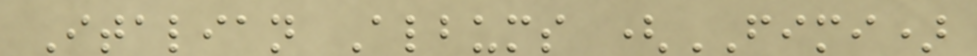Italian Albums (FIMI)
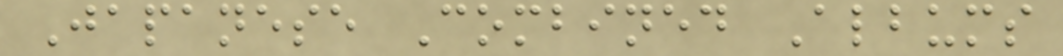Japanese Combined Albums
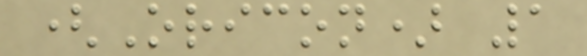(Oricon) 1
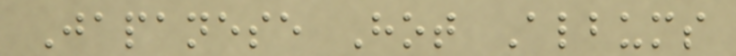Japanese Hot Albums
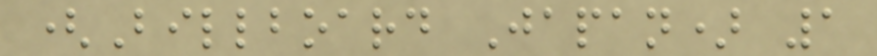(Billboard Japan) 1
